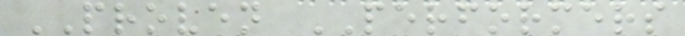PROVEN PERFORMERS
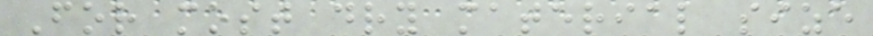For most dry material size
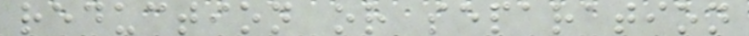reduction or separation
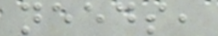needs,
